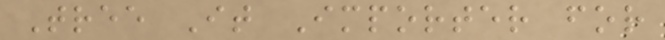Tree It Importer for
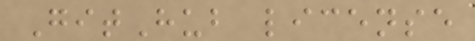GitHub license
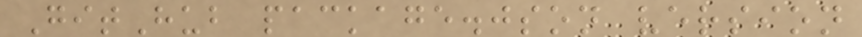GitHub package.json version
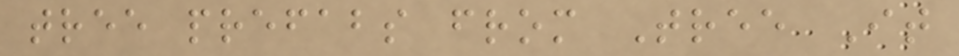tree prefabs from Tree It
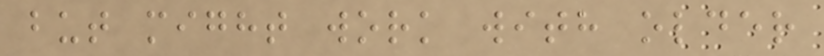but might work with older
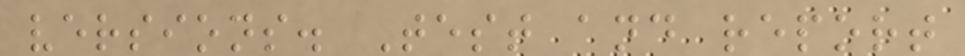versions. Test and report
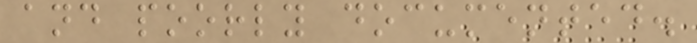and poorly documented.
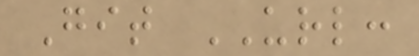Git URL:
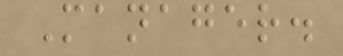Manager.
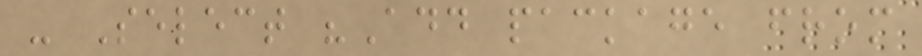- Select "Add package from
